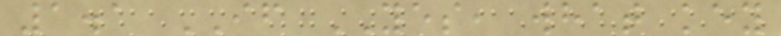1.1 IF YES, what key
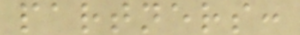partners:
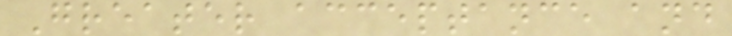Greater acceptance and
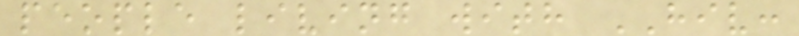people living with HIV:
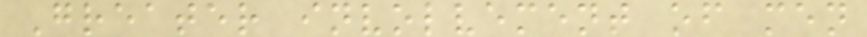Greater involvement of men
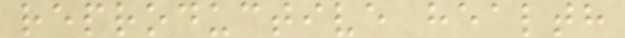reproductive health
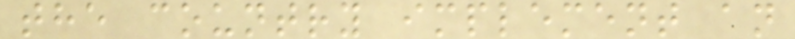the country implement an
